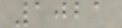1021
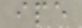ipe
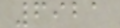6921
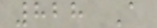828 A
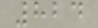824
